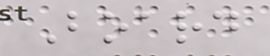Board
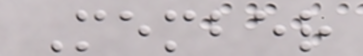Member
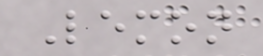Lemon
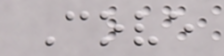Cove
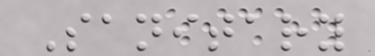Sanitary
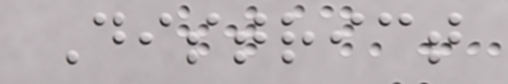District
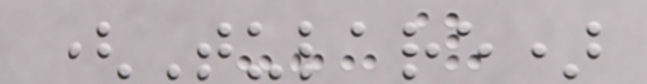(Tulare)
